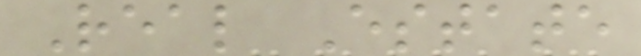Real Estate
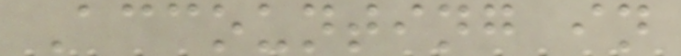Accounting in
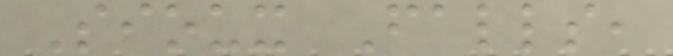Sioux Falls,
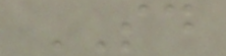SD
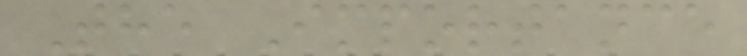The Importance
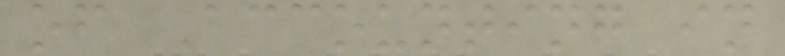of Accounting in
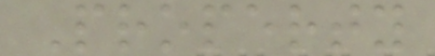Property
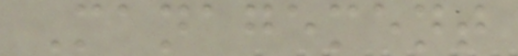Management
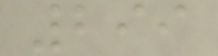299
